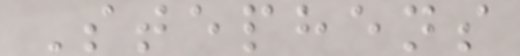Stephens
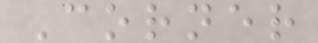Corner
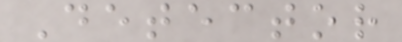Detector
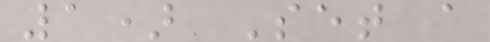1) Set a
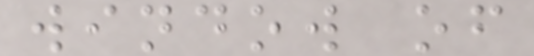window of
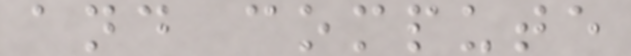and compute
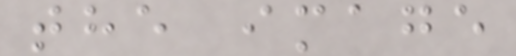the image
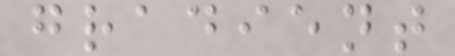gradient
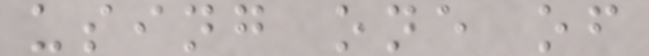using one of
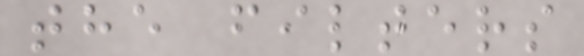the filters
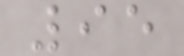95
